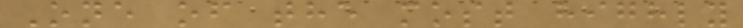One of the most highly
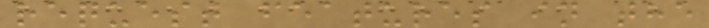request features in the
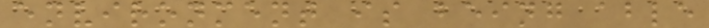environment is being able
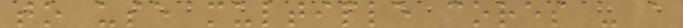to use multiple cores - a
